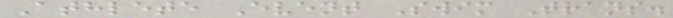Athlete Event Swim Trans.
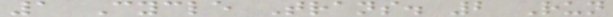1 Cycle Trans. 2 Run
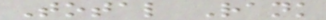Total Rank
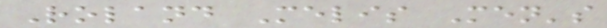Roland Melis Men's
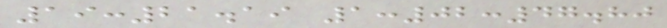19:21.19 1:02:47.80
